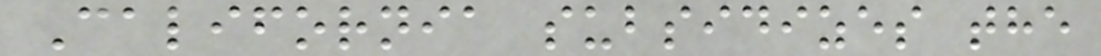California subsidizes the
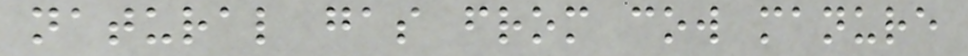natural gas from cow manure
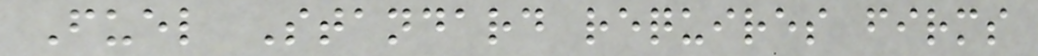Fuel Standard requires firms
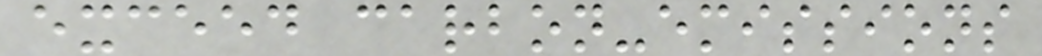exceed carbon-emissions
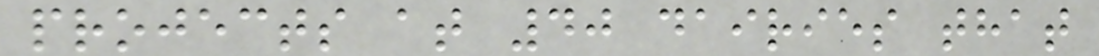projects at 40 dairies that
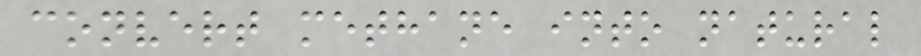convert methane into natural
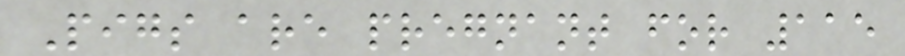Pigs are pregnant for 115
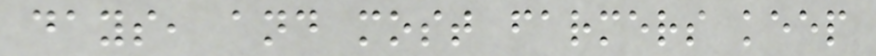days, and most farmers keep
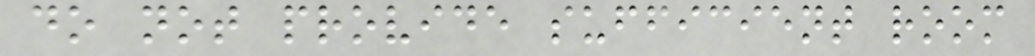do not provide sufficient room
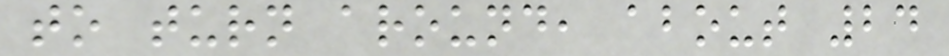to turn around, about 24
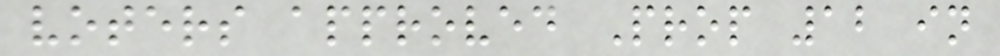voters approved Prop 12 in
